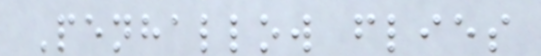Penhallow flies
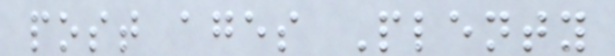post ages Plenty
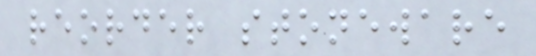reorder stoneware
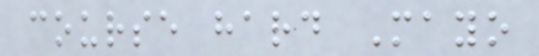course hard Mayo
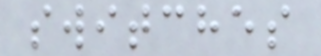switches
